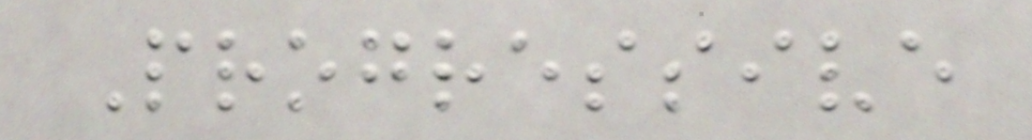Progressive
